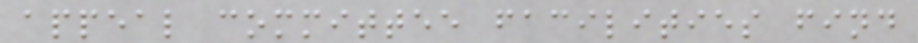appeal committee facilities find
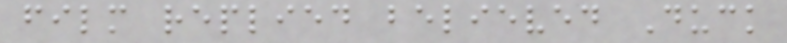film replied believed Duck
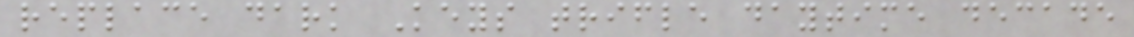replace dark Keys trifle daytime decade
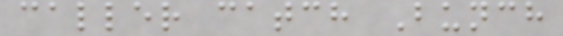caller catch Bunch
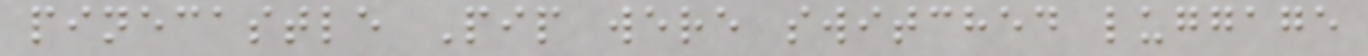pinecastle Pip were switched luggage
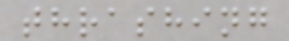thrashing
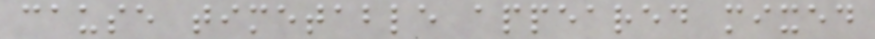cause timetable appeared mixed
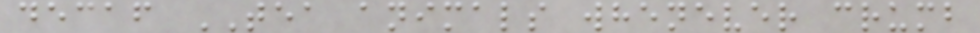decaf TEA animals whenever crumb
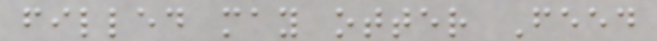filled may otter Feed
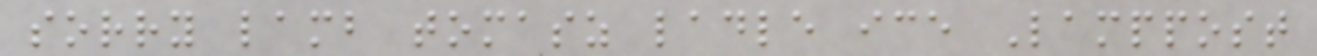sorry lamb tomasz ladle ice Lamppost
